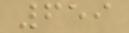659
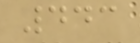443
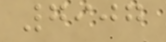7907
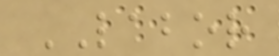LABOR
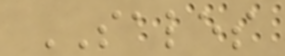SALES
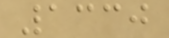1330
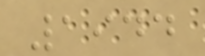1944
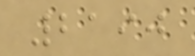2190
